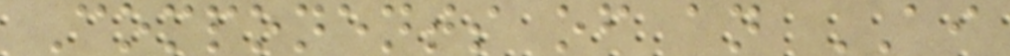Components of an AI
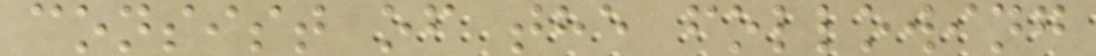consist of the following
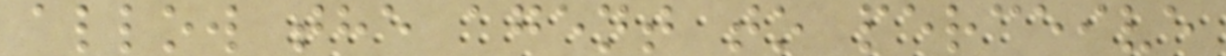allow the agent to perceive
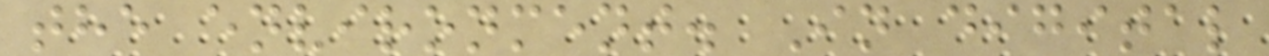the environment. In digital
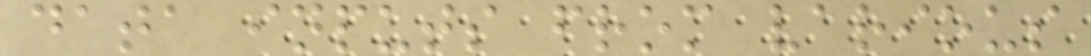data inputs from various
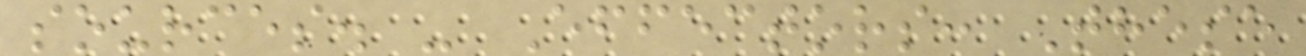sources. - Effectors: These
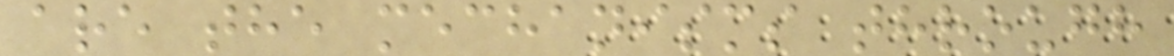are the mechanisms through
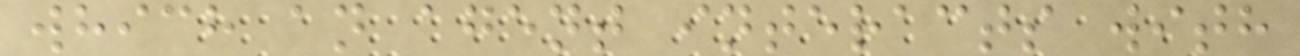which an agent interacts with
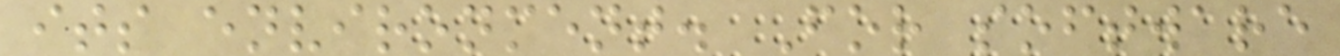its environment. For software
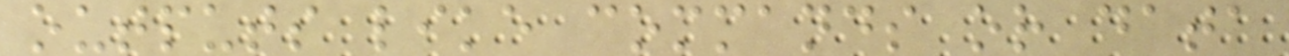outputs like commands or data
